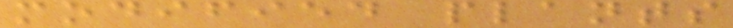modified plants
